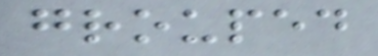grouped
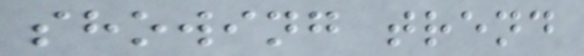showing trend
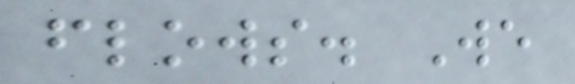flows. We
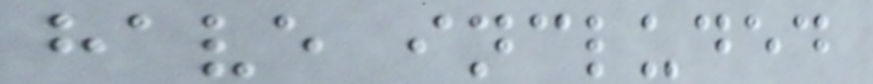have included
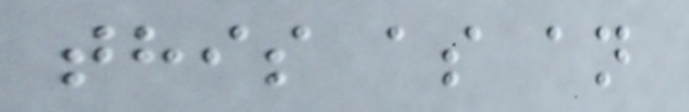this as an
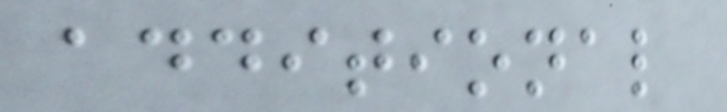additional
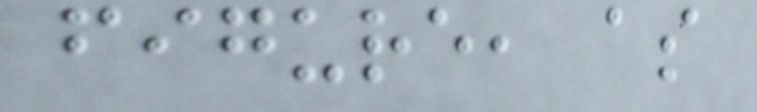figure, as
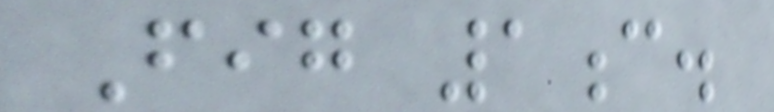Fig 1c.
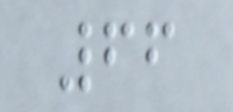66
